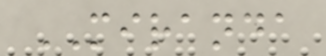MIRANDA
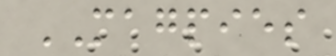MAGPIES
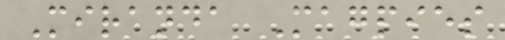Miranda Magpies
